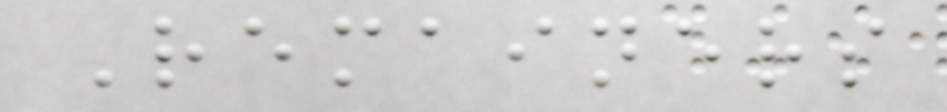Remainers
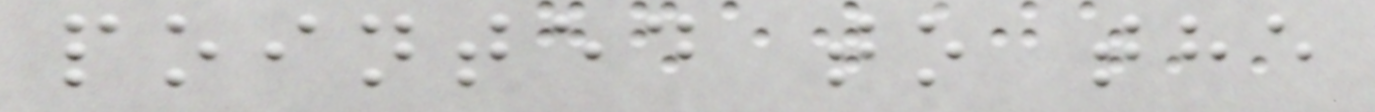pointed to the
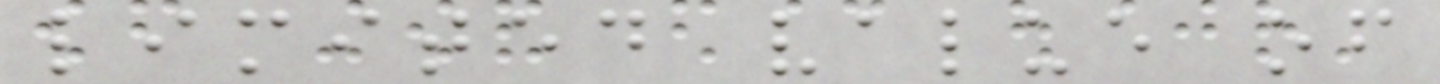limited value of
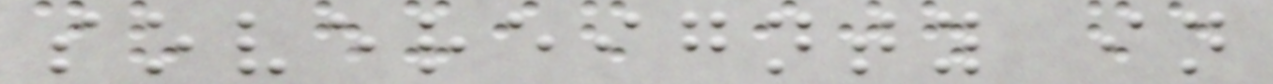sovereignty in
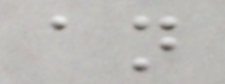an
